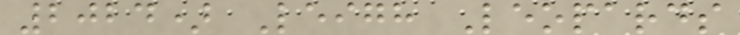2024) Leigh Leopards
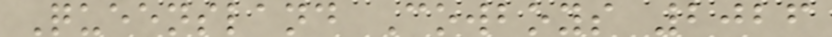Queensland Cowboys 2026
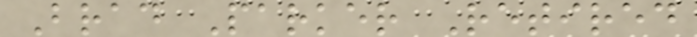Brad Parker Retired
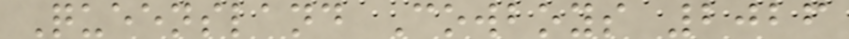Queensland Cowboys 2026
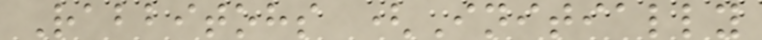Rabbitohs (Initially
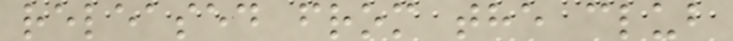released from the club
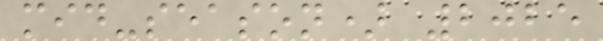mid-season) 2025
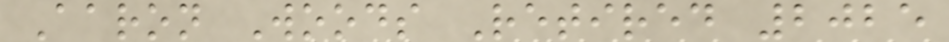Aaron Woods Retired 2025
